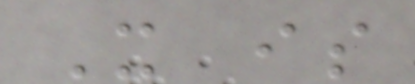It is
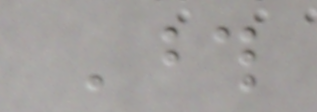Those
